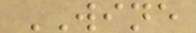WINE
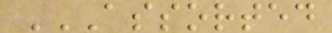ASSORTED
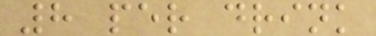8 per drink
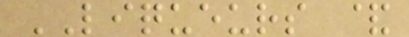LIQUEURS &
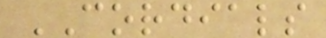CORDIALS
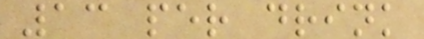13 per drink
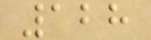128
